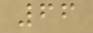66
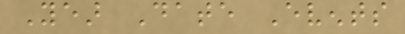Year Date Events
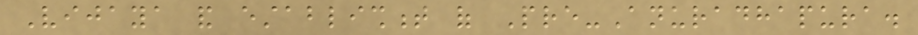Vijaya and establishment of Pre-Anuradhapura.
